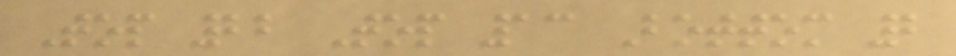Top 22 Top 13 Bottom 2
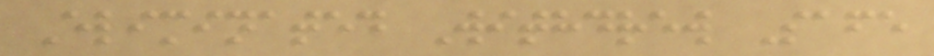Eliminated Withdrew Safe
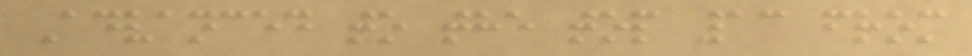Advanced to the top 13 from
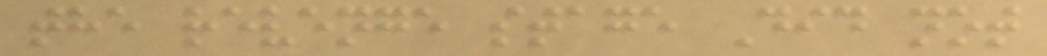the revenge stage Did not
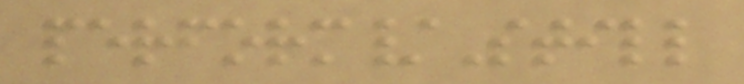perform/Still
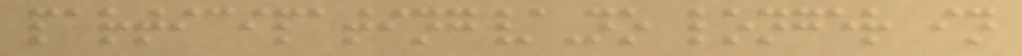participating/No longer in
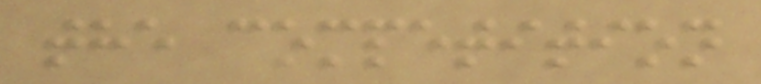the competition
